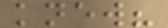knew?
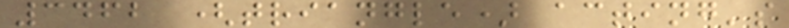3462 (triangle) acting's
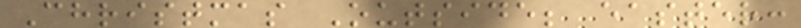Christmas Outside; easter:
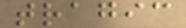tragic
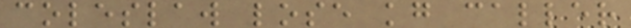coleslaw lose kg caller
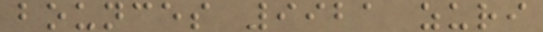bounces 9921 zuri
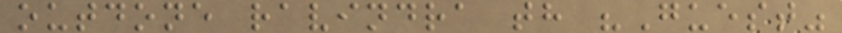outdone ravindra th "Guest"
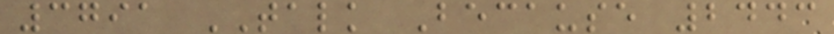3791 TALK Because 2443
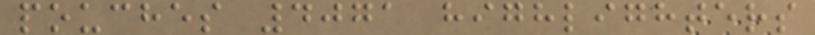pouches 4071 highlighters
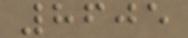8605
